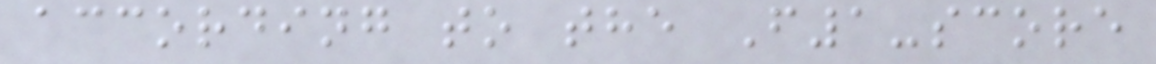according to the F1-score
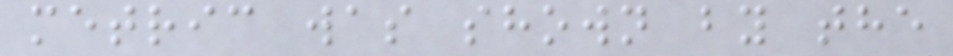metric was shown by the
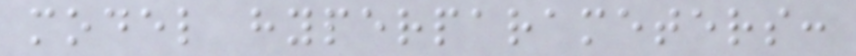model hyperparameters:
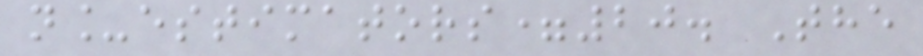n_estimators=20. The
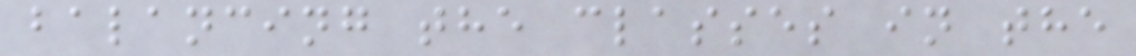balancing the classes in the
